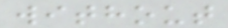without
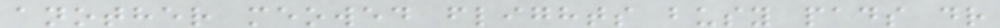another meowed flights busy pads dr
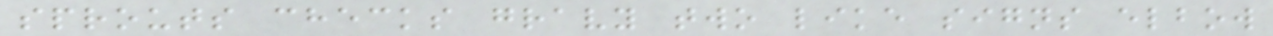sprouts checks gravy two like signs elbow
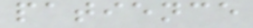patience
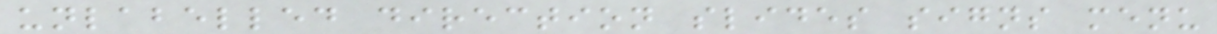unlabelled direction slides signs menu
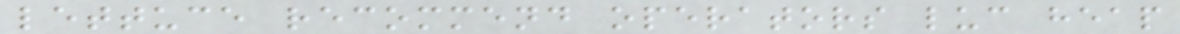lettuce recommend operators luc heap
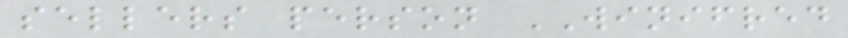sellers person WINIFRED
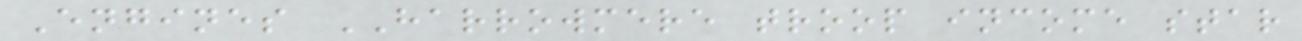Engines HARROWMERE troop income star
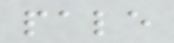pale
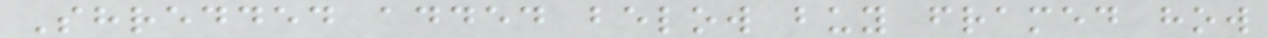Shredded added below buy framed how
